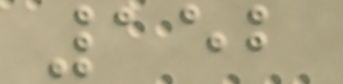152
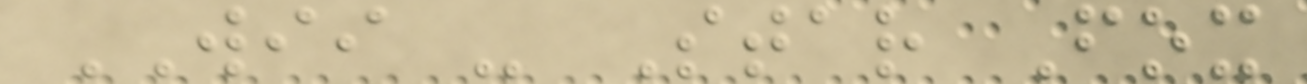WII - Star Fox
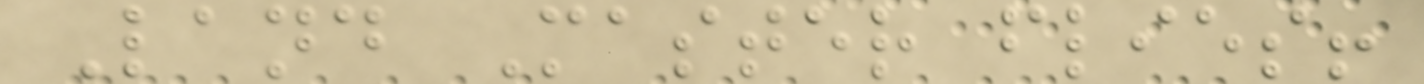Land Master flies!
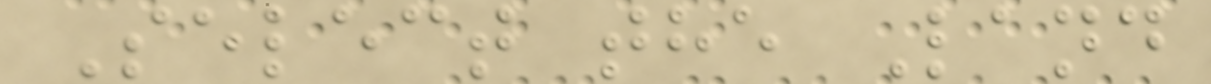Select the Land
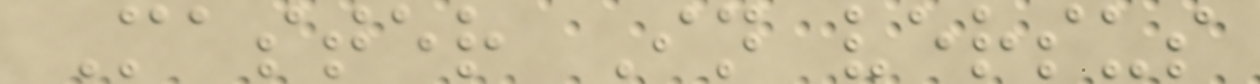Master In versus
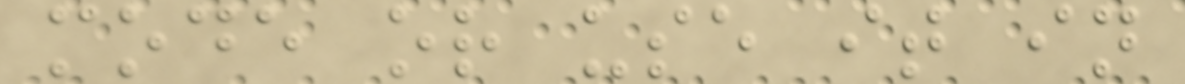mode or use it in
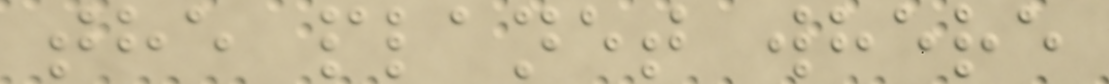the planet where
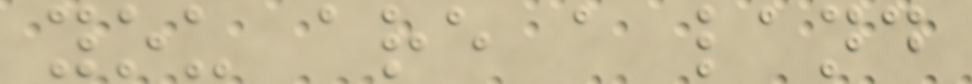you are a land
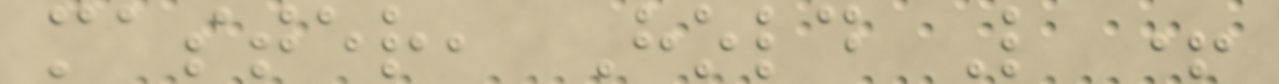master, Hold L +
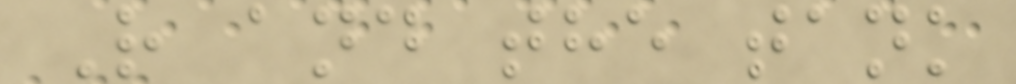R and the tank
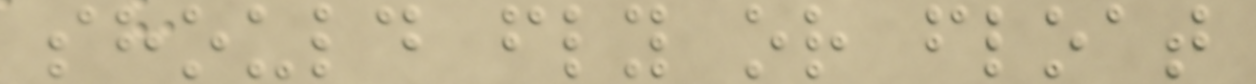should fly or float
